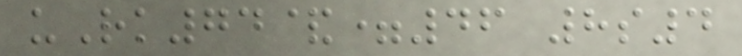uRk74&=46 8s4
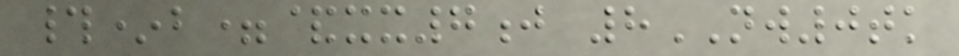#*b=&xx7j 8NW0tk
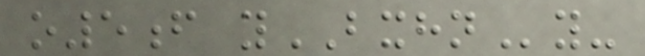o5f yBXHNy-
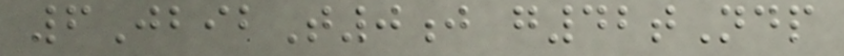6JbibT0j g42tNdp
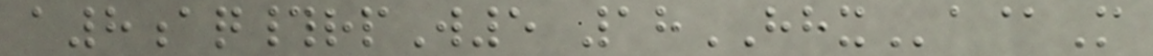a8aq#rpW5 18HHXa@M
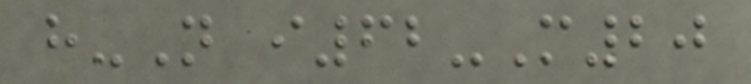h-N i62-M20
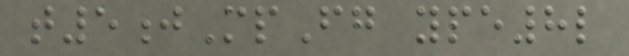t5jMpFg ype8l
